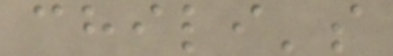chili's
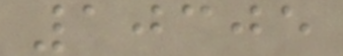10305
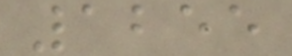1255
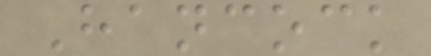Hancock
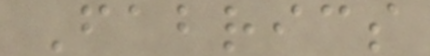Fabrics
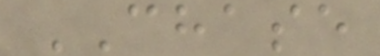CHASE
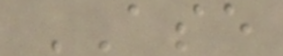ASE
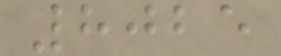8025
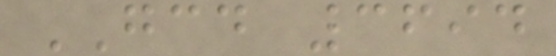GCD 3694
